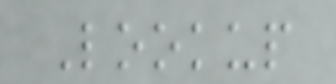Lookup
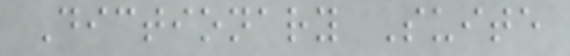Dictionary Suite
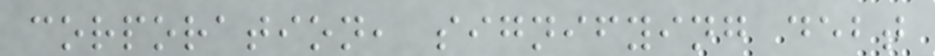corporation, signifying debt
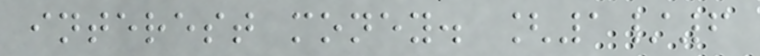interest money. [1/6
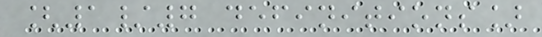[1/7 definitions]
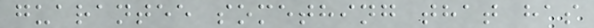guarantee something that has
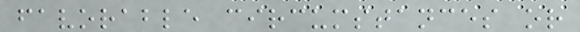favorable circumstances or
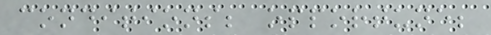conditions; opportune;
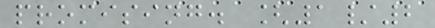promising. [1/2
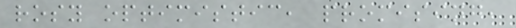rosy optimistic, promising,
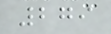279
